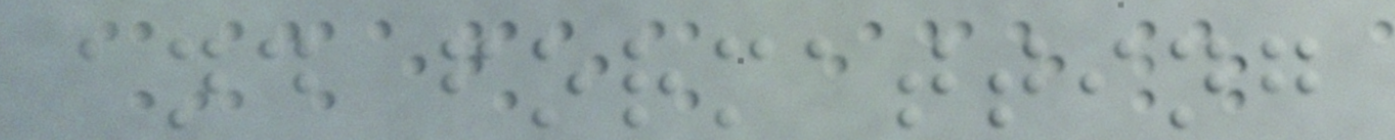and formatting
